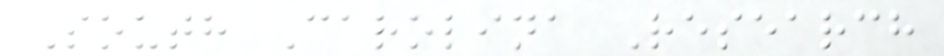South Carolina Research
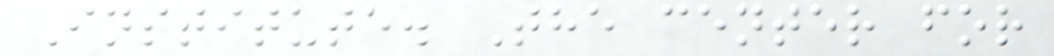Institute. The center for
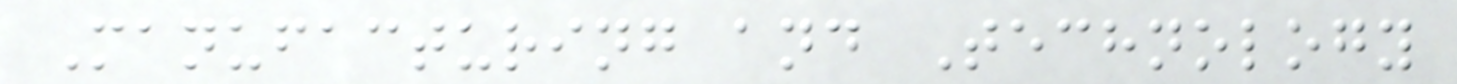Manufacturing and Technology
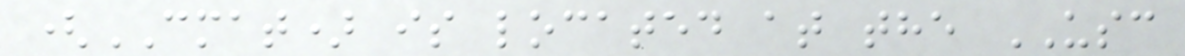(CMAT) is located at the USC
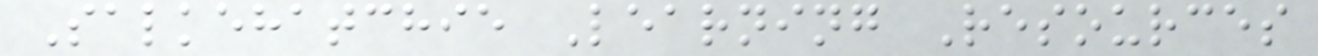Salkehatchie Learning Resources
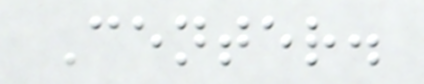Center.
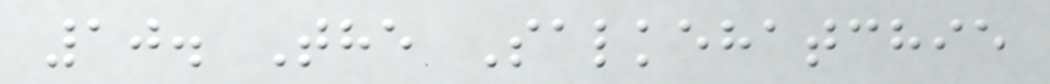10. The Salkehatchie
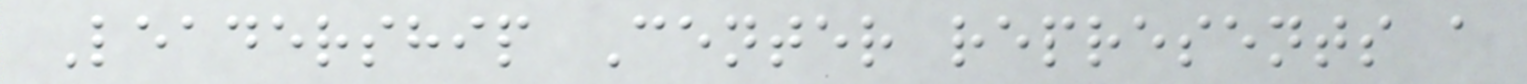Leadership Center represents a
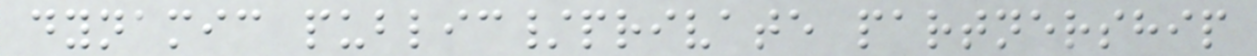dynamic public/private partnership
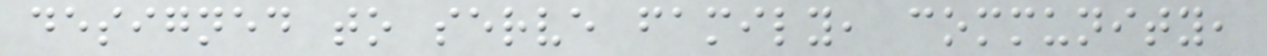designed to serve family, community,
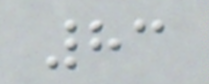83
